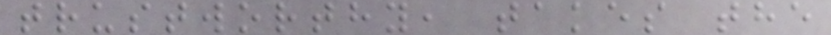trustworthy, takes the
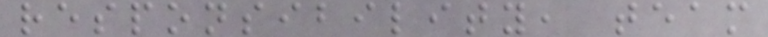responsibility, team
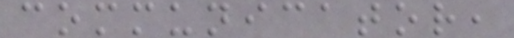communicator,
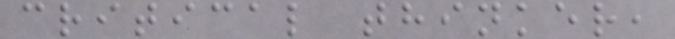critical thinker,
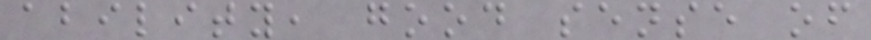ability, good sense of
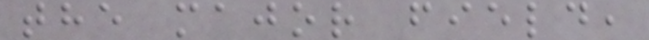the major field,
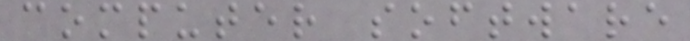computer software
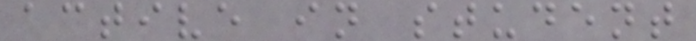active in student
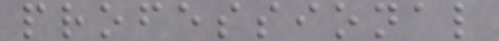professional
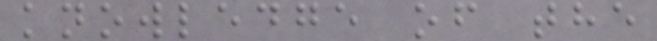knowledge of the
